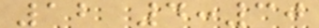12 4:30
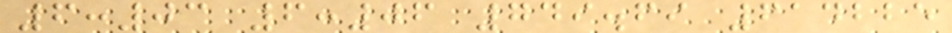6:03 6:06 749.69 614225
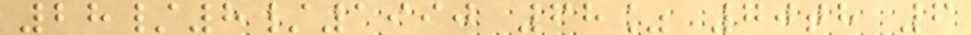28/8/1990 68% 70th 6
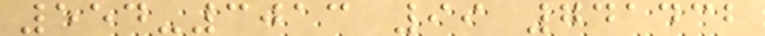554-3013 99 741432
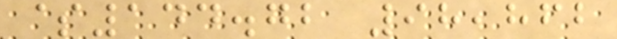$144.72 98,862
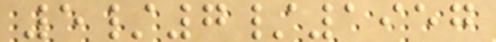5/7/1957
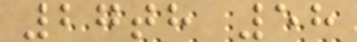27th 58
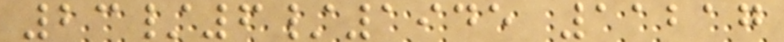23/6/1945 11217
